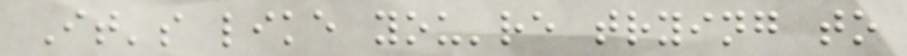It's like you're trying to
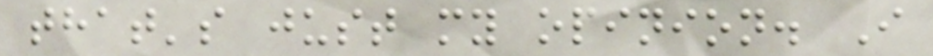that's just my opinion. I
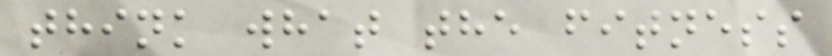think what the fitness
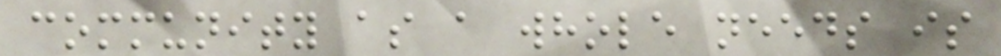community as a whole needs is
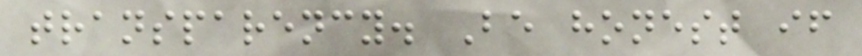transparency. Be honest if
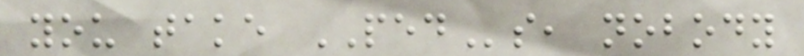you take PEDs, nobody
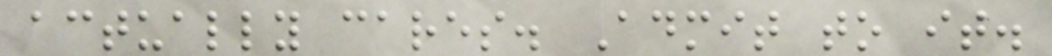actually cares. Admit to it.
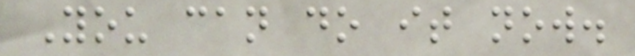You can do it now.
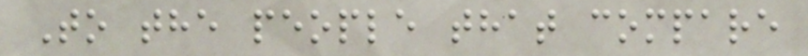To the people that compare
